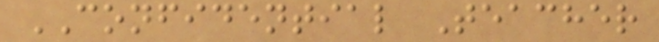CONFIDENTIAL Teacher
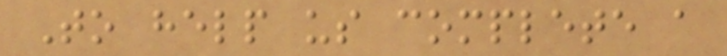To help us complete a
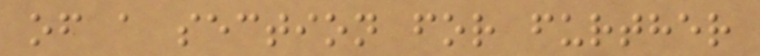of a section for further
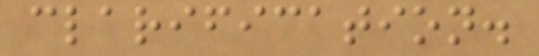clarification.
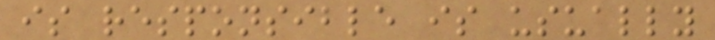is responsible is usually
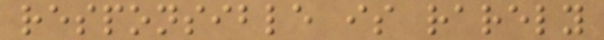responsible is rarely
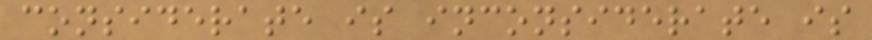considerate is inconsiderate is
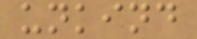unkind
